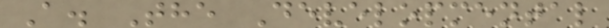A. The Developmental
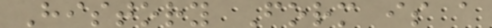History Form is a
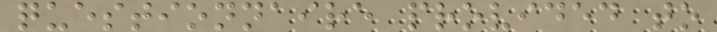questionnaire provided to
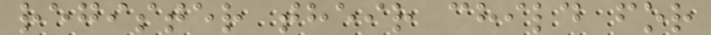register their child for
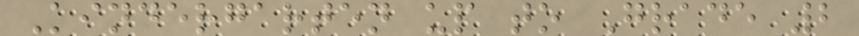Kindergarten up to Grade 2
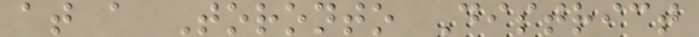at a Toronto District
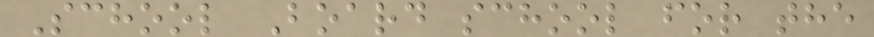School Board school for the
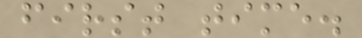first time.
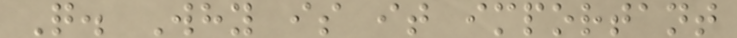Q. Why is it important
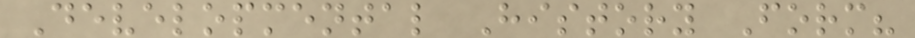Developmental History Form?
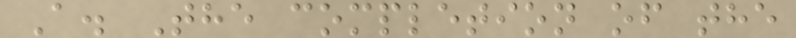A. The completion of the
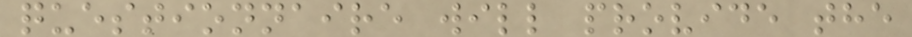questionnaire will provide the
